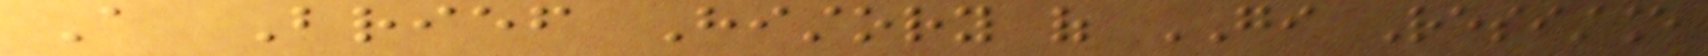A Brief History of GI Resistance
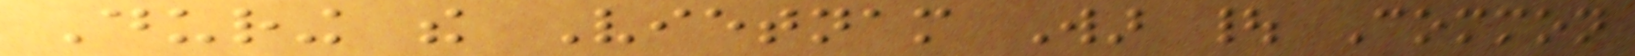During the Vietnam War | Common
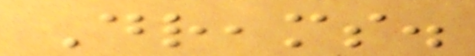Dreams.
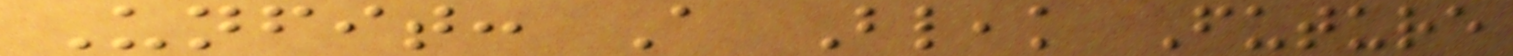Unfit: A Bleak Future
